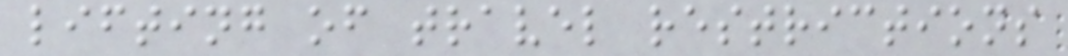lifting of travel restrictions
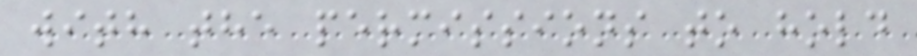with the permissions to hold
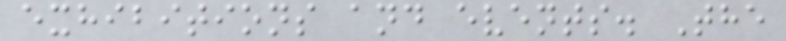exhibitions and events. The
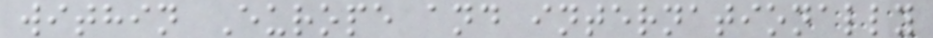within Europe and internationally
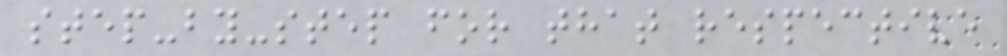step-by-step for that respective
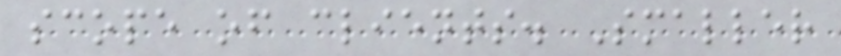scope of clients. Smaller
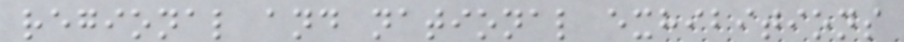regional and national exhibitions
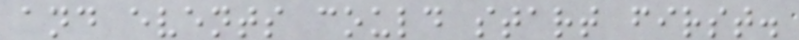and events could start first.
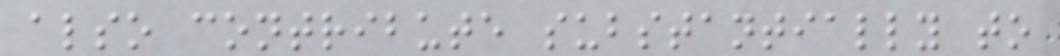also contribute substantially to
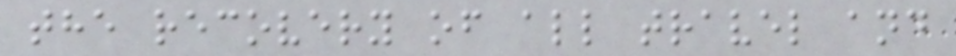the recovery of all travel and
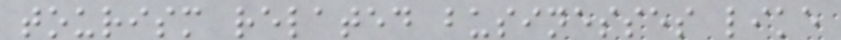tourism related businesses like
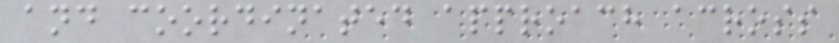and coordinated approach across
